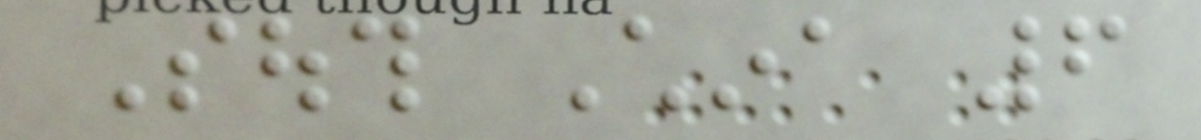South China 6
